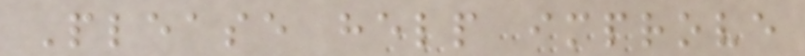Please help improve
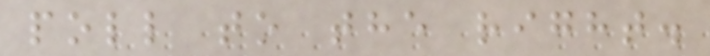poll to the right.
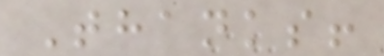Thanks!
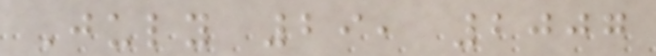July 29, 2007
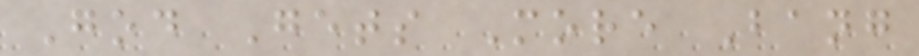God Gets More Bang
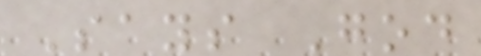Says God
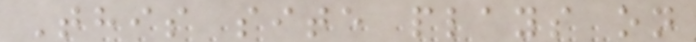This site plays on
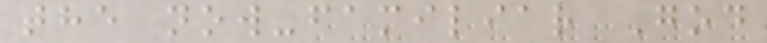the now-familiar God
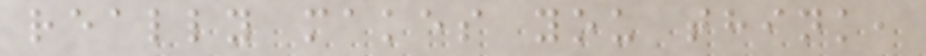really makes you think,
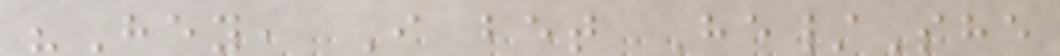"Hey, I bet He/She
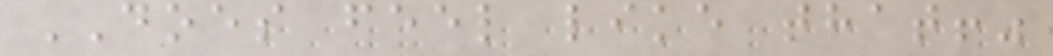DOES feel like that!"
